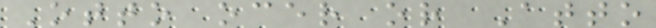Otto ocer or Atto
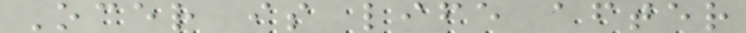Ocer is life after
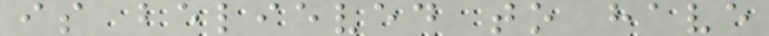is believed to have
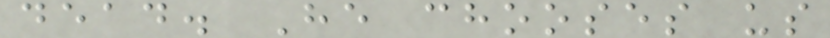dead. He chooses us
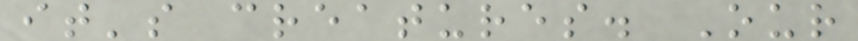it's creatures. Our
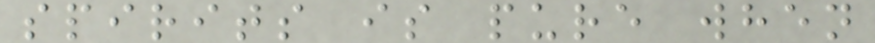spirits is pure when
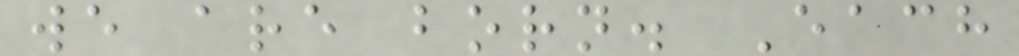we are born. Each
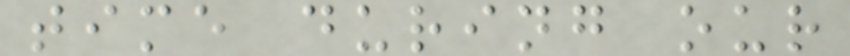time during our
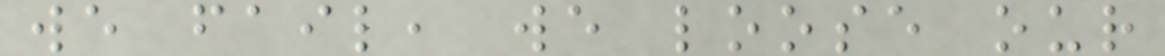we fail, we loose our
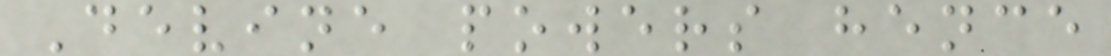Devine powers hence
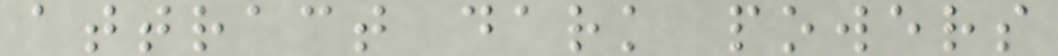attract dark powers
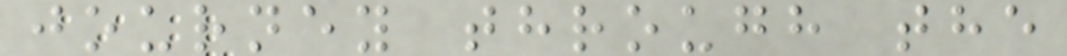journey through the
